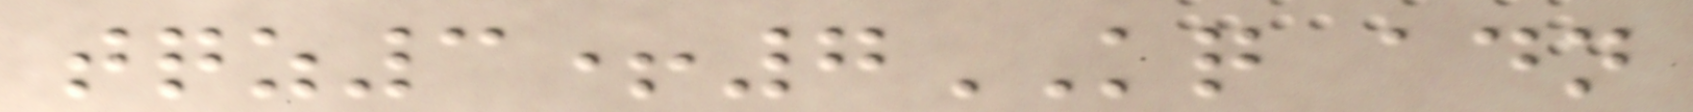tqz3+7KQ adn
